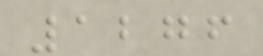1276
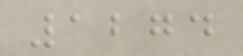1274
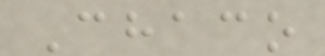Chaco
